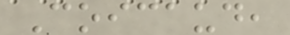Coicaud,
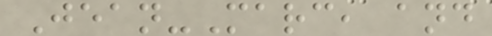Jean-Marc, and
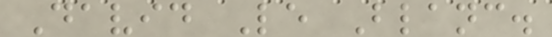David Le Blanc.
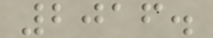2016.
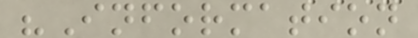"Information
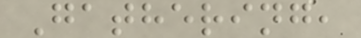Gathering,
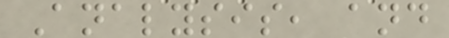Analysis, and
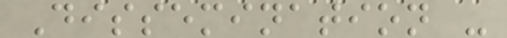Dissemination -
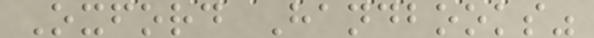Oxford Handbooks"
